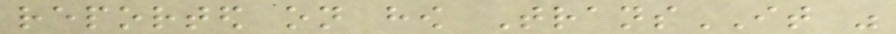reported on how TransIT was
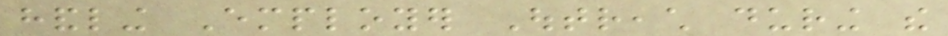handling Employer Outreach during the
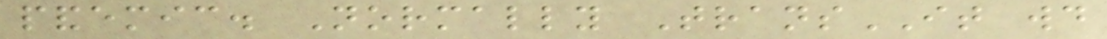pandemic. Normally TransIT would
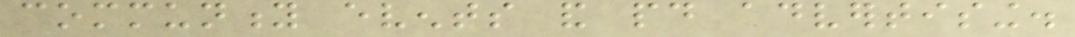community events and paid advertising.
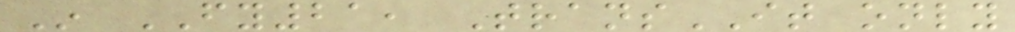In FY21, TransIT only
